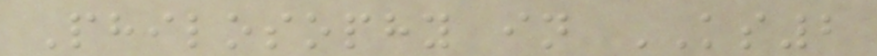Philosophy in KS2
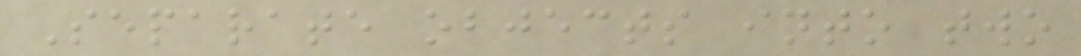Separate objects into two
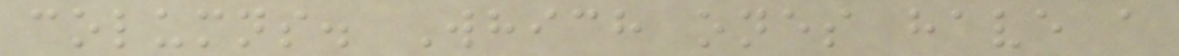columns. Which ones have a
